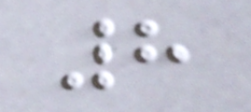8
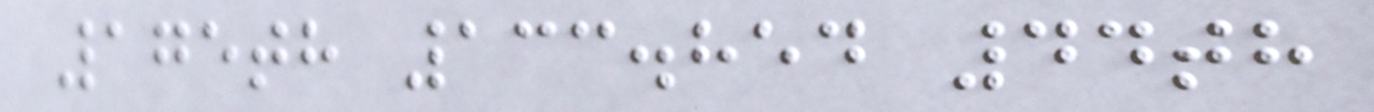175th 133.854 44th
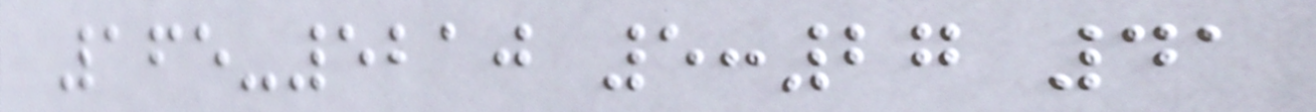165-5210 5:27 41
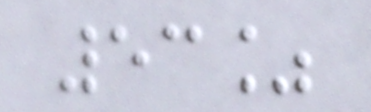53%
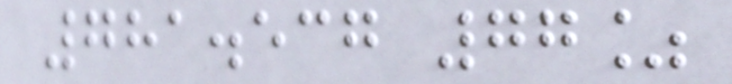781.537 77%
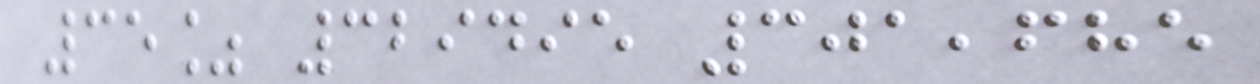35% 329495 301,685
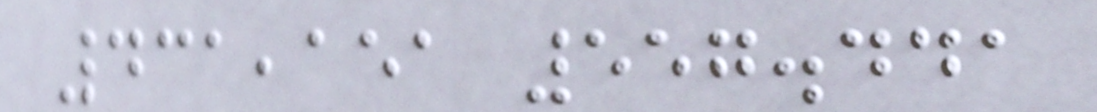431,151 557.441
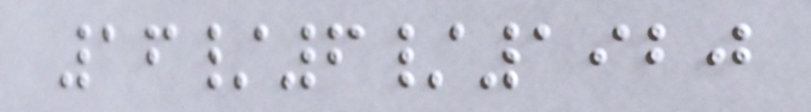16/6/1920
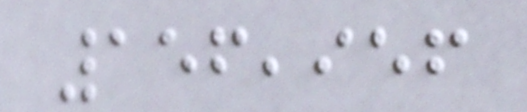156,956
